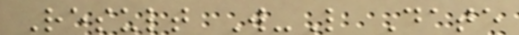Result W-L Date
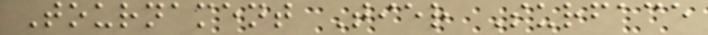Tournament Tier Surface
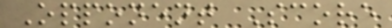Opponent Score
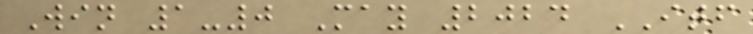Win 1-0 May 2024 ITF
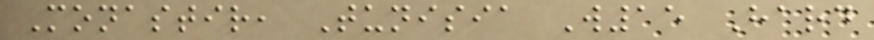Monastir, Tunisia W15 Hard
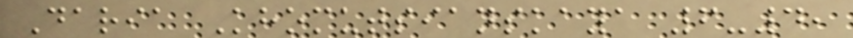Daria Khomutsianskaya 6-4,
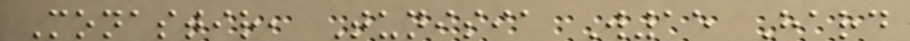Monastir, Tunisia W15 Hard
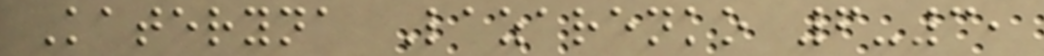Kateryna Lazarenko 6-3,
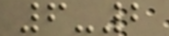6-2
